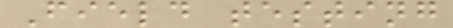Field testing
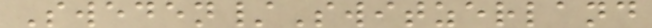Sweden/Switzerland
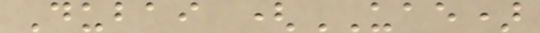Dubai (UAE)
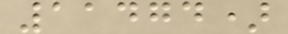11474)
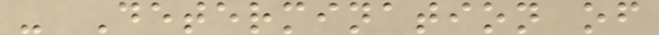- Determination of
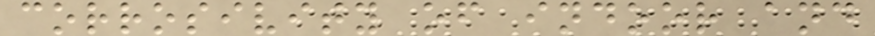corrosivity of indoor and
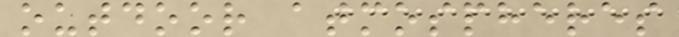outdoor atmospheres
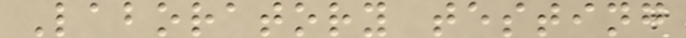Laboratory testing
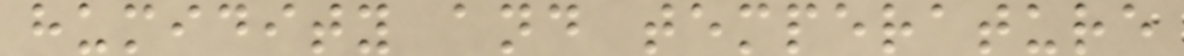humidity and temperature
